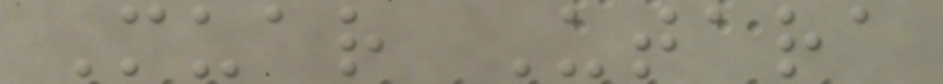Muar Utara
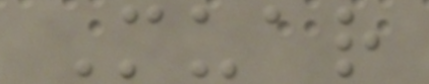Muar
